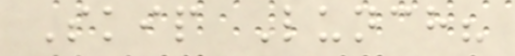Skip Lunch?
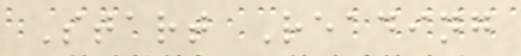Start Reading
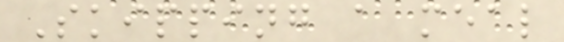Skipping a meal
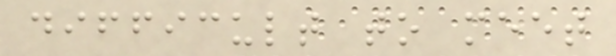difficult to meet
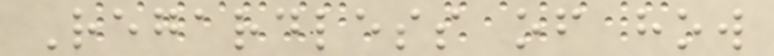Regardless of how
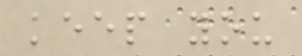keep you
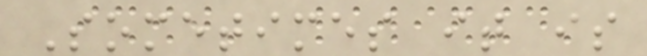Sometimes it is
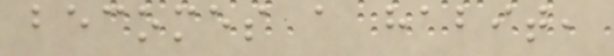becomes a habit,
